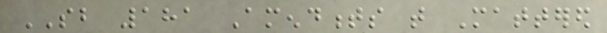SB 181 Amendments that Mattered
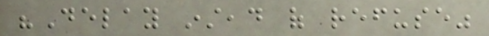"Delay instead of refuse"
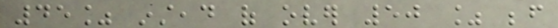45% instead of over 50 % before
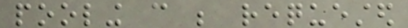pooling can be requested
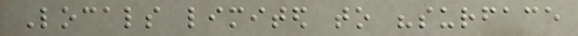Locals limited to "surface
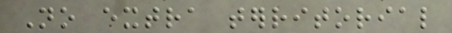No extra territorial
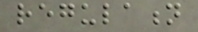regulation
